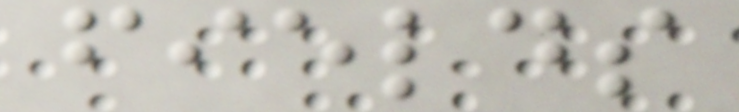fields
